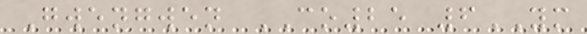Gwengwen CO25 6YM
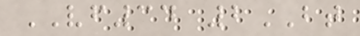VF34 2BT
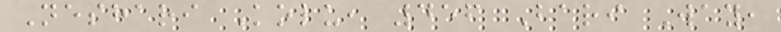Neshari Kolu, 456 Bari Way,
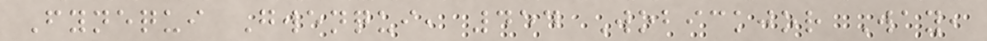Fynequi Gwenqui, 454 Wobickjor Way,
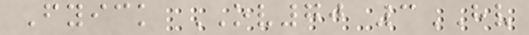Fyick OV70 3HV
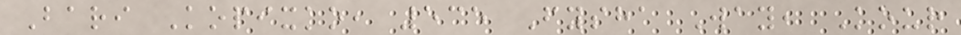Bari Kopixko, 535 Fysha Way, Kour
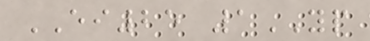EI25 1YP
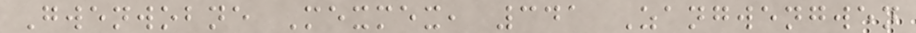Gwenwobne Mexmex, 341 Zangwengwen
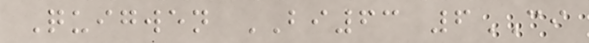Quigwen BI63 6CI
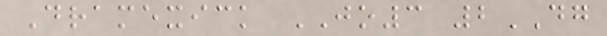Dramexick JO3 2DG
